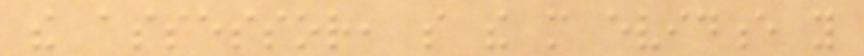the assessor, so the more evidence you
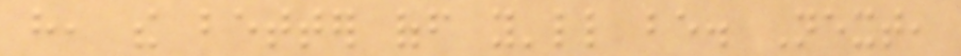have, the better off you'll be. Next,
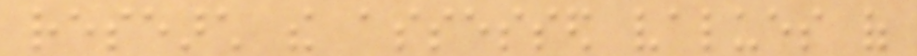research the assessed values of
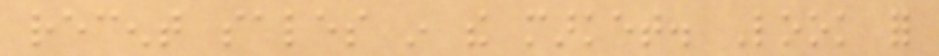recent sales in the market. Look for
